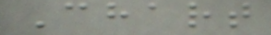Chart
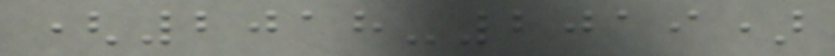(2018-2019)
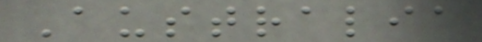Australia
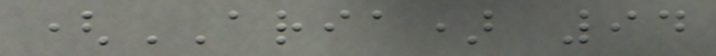(ARIA) 94
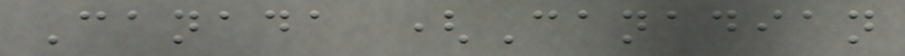Canada (Canadian
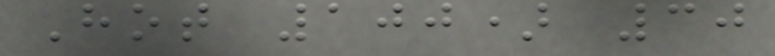Hot 100) 30
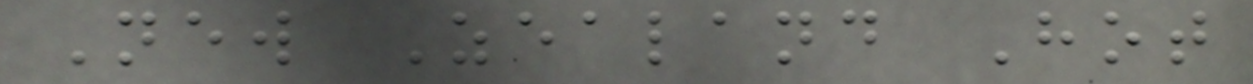New Zealand Hot
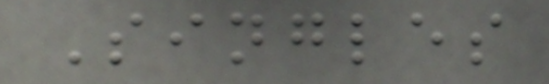Singles
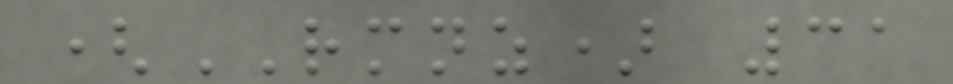(RMNZ) 31
